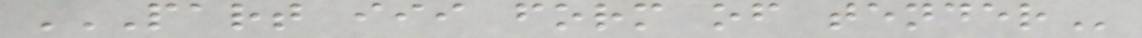PART III FORM OF TENDER
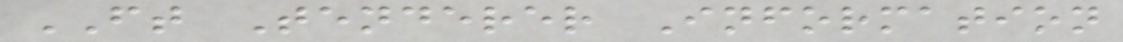FT Tenderer Information
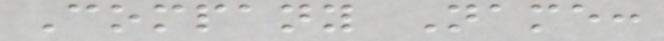Company Name:
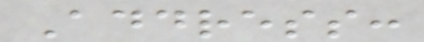Address:
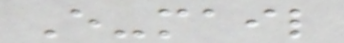E-mail
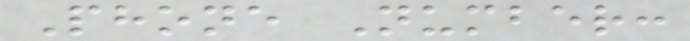Phone Number:
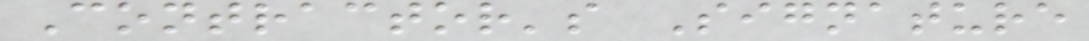Contractor's Signature
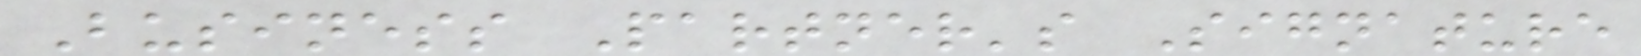Business Partner's Signature
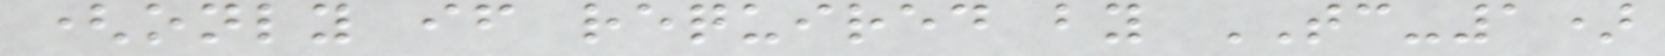(only if required by TC-1)
